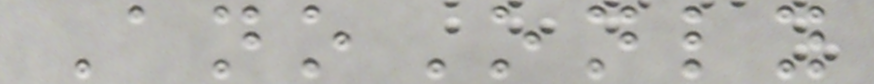AnoOnly
